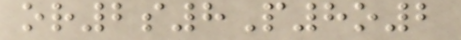or2s8P8o2
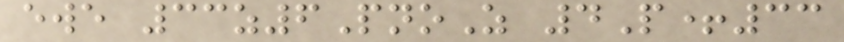ewe 33z6PnoZ 4P+33
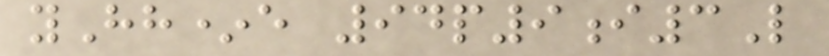yHh*e 94p9i3L
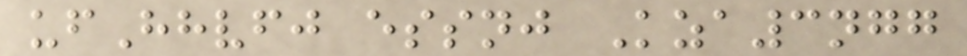ufHhvfj essnj Kza3ngg
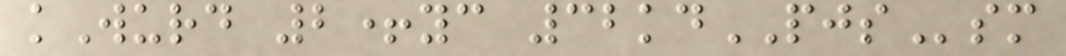kWurd 2+yc 32kdPJSsm
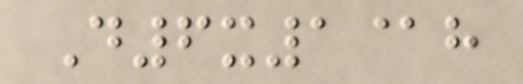D6x1@h
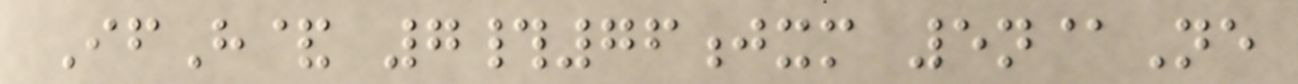IfH& 7#76jxm 5n@Ne
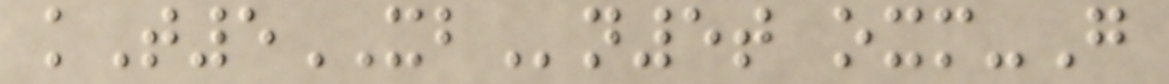kT5XBn5t oxm-G
